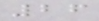26
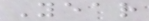Year
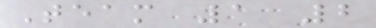Team 1 2
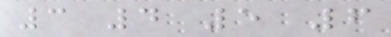3 4 5 6
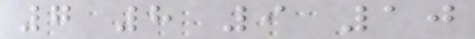7 8 9 10
